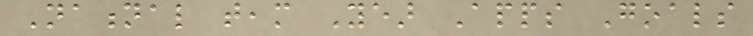National team Year Apps Goals
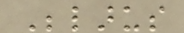Belarus
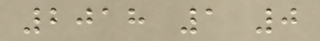2018 1 0
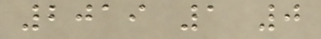2019 1 0
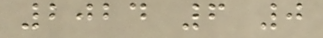2024 6 0
